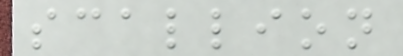scallion
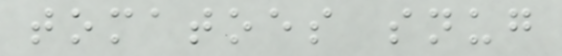tomatoes snug
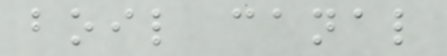boil canal
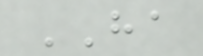HA
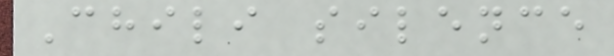Chili silence
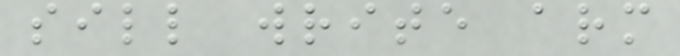sill write arm
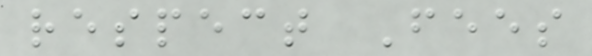respect Fees
